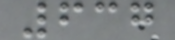637
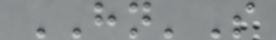HN'S
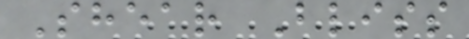Shear Bliss
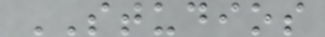STUDIOS
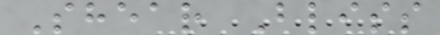Shear Bliss
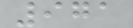971
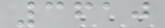3610
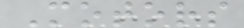Motors
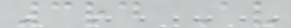3rd Av
